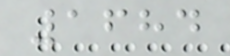1684
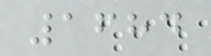1684
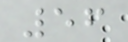56
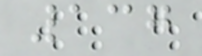137
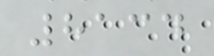8134
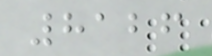8126
